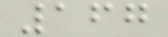167
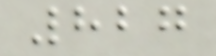827
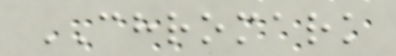CHROMARK
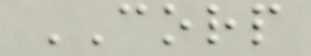CORP
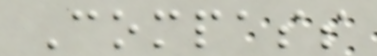Compass
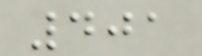401
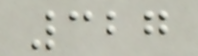327
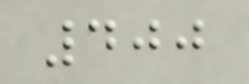400
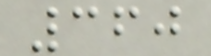360
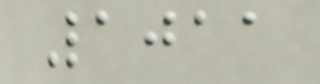1011
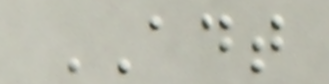ADT
